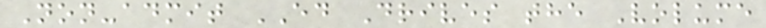Non-admit ED Drives the Volume
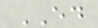ED
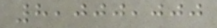8,000,000
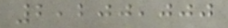2,200,000
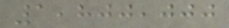1,800,000
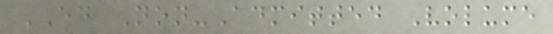ED Non-Admitted Volume
